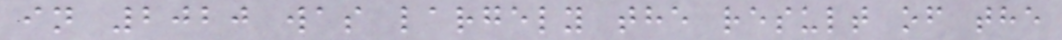in 2020 was largely the result of the
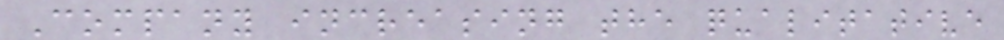Company increasing the qualitative
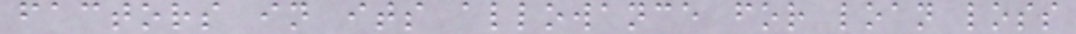factors in its allowance for loan loss
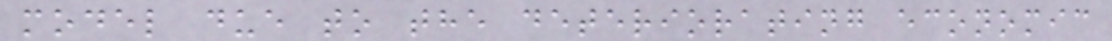model due to the deteriorating economic
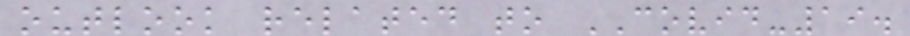outlook related to COVID-19.
